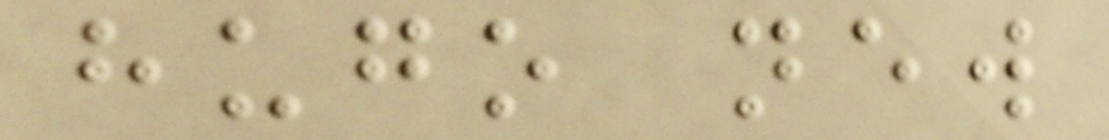hugo new
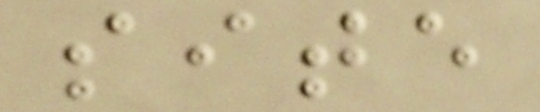site
